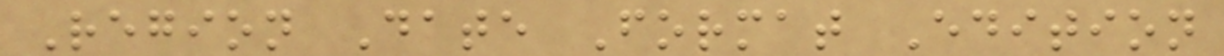Region Date Format Edition
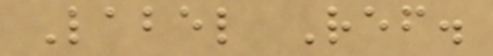Label Ref.
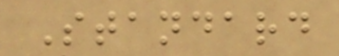Standard
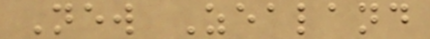New Zealand
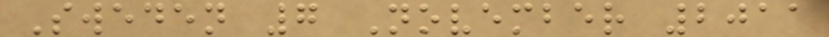Sweden 7 November 2011
